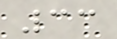33
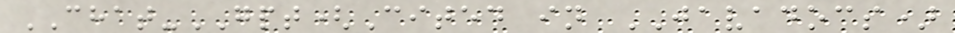CHAT-GPT(Cited in JAVADOCS)
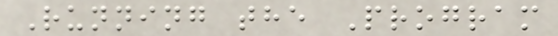Running the Program
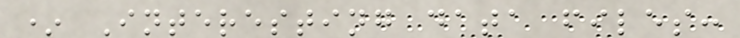* Interesting data files:
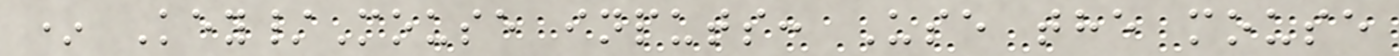* Key/Mouse inputs: Use the mouse
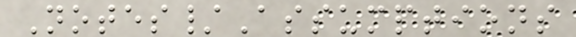Notes/Assumptions
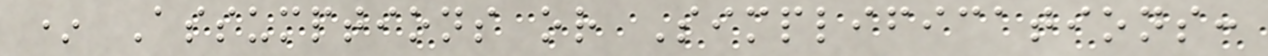* Assumptions or Simplifications:
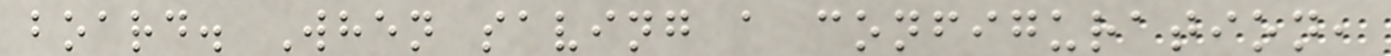board. When saving a configuration,
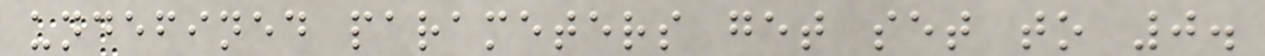undefined parameters get set to 0.
